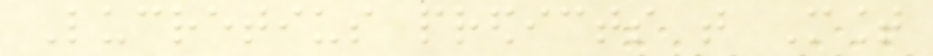Lucretius predicts that Mount
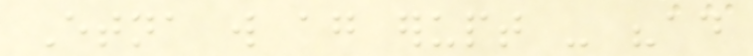Etna will again erupt - "ad
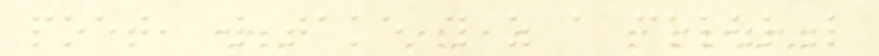poet, will take this as a colourful
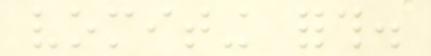vomiting forth.
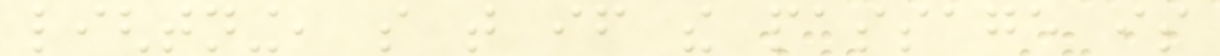lightning, so that if the passage is
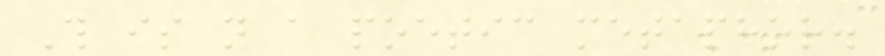This is not a poetic metaphor.
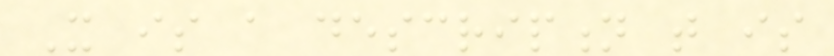It is a description that is
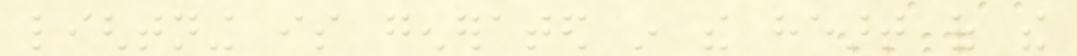lightning is generated in the heart of the
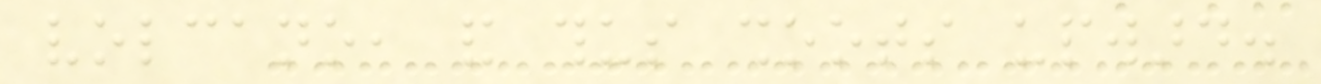volcano, and thus shoots upward.
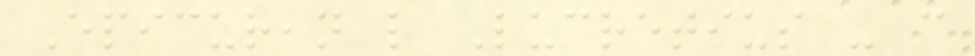Epicurean like Lucretius - can
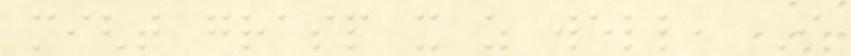might grasp it as well, I
